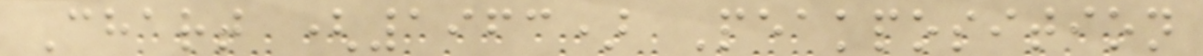Chart (1963) Peakposition
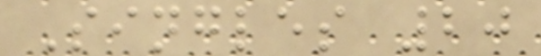Singles 20
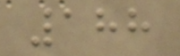188
